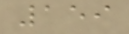159
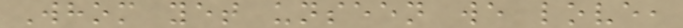Whom yet unseen we love,
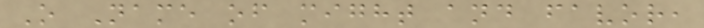O Name of might and favor,
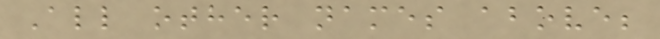All other names above;
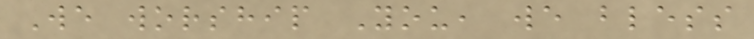We worship You, we bless
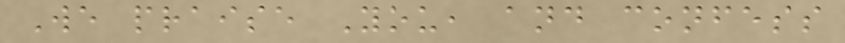We praise You, and confess
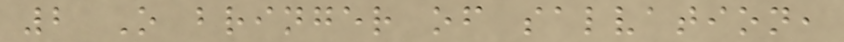2 O bringer of salvation,
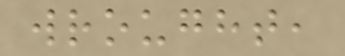wrought,
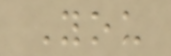You
